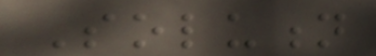Solution
